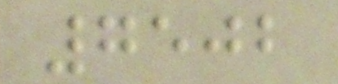7502
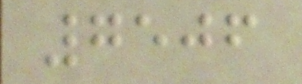7506
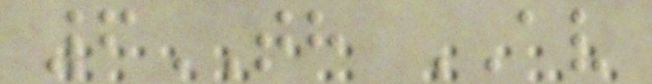6TH AV
